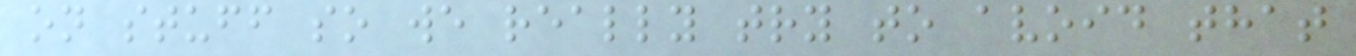on stuff so we really try to avoid that
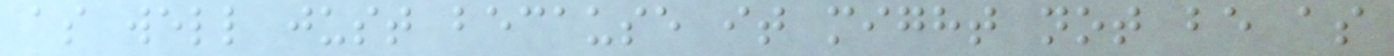as well just because it might not be as
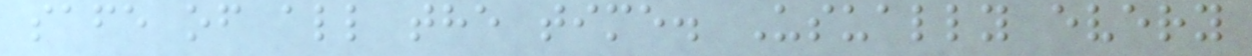safe of all the time. Usually every
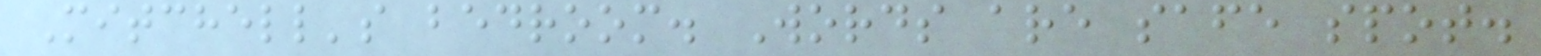Mitchell's bedroom. Words are safe spot.
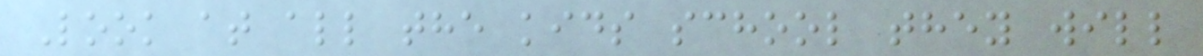Look at all the kids school they will
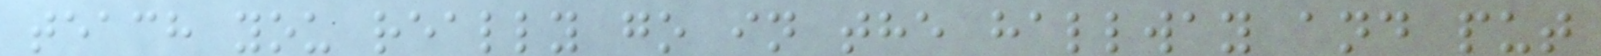teach you really go in the hallway and put
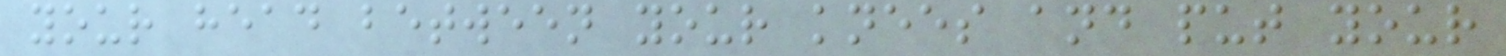your head between your knees and put your
